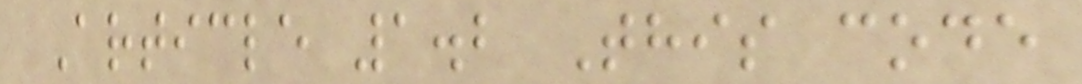Article 1.2 This code
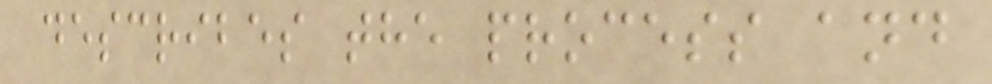describes the process and
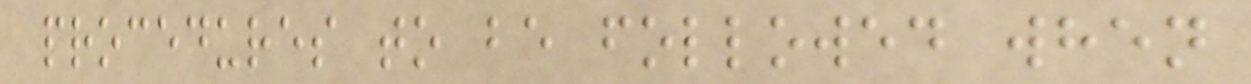procedures to be followed when
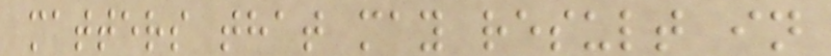matters that may result in
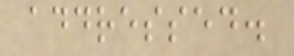addressed.
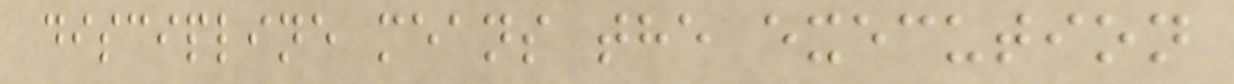discipline means the execution
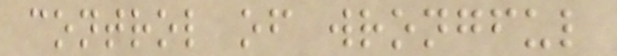control of wrongful
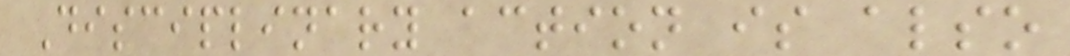Disciplinary action is also
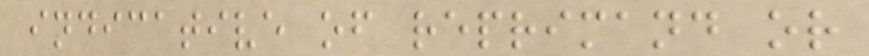indicative of reprimand or
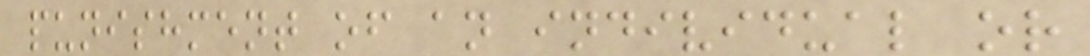punishment of an individual or
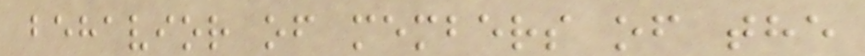behavior of members of the
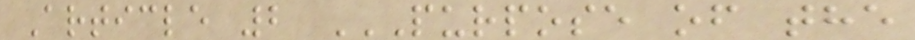Article 2 PURPOSE OF THE
